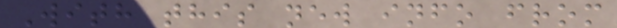With this new info from
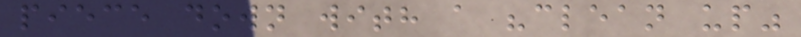piece down with a "clean up"
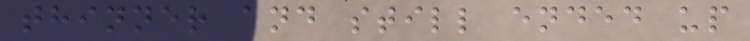thinner and still ended up
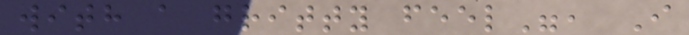with a gritty feel", I
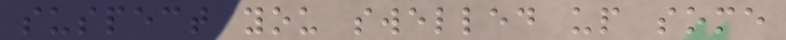suspect you swelled up some
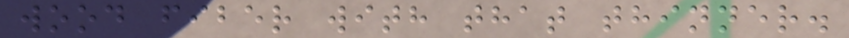wood fiber with that thinner.
